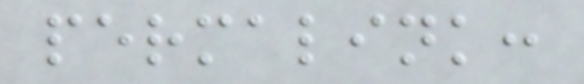permalink:
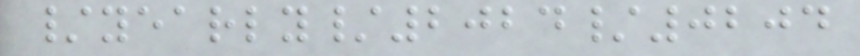/yearly/2024/0204
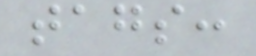tags:
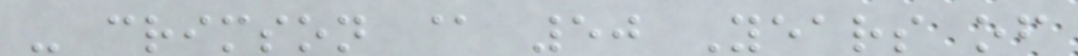- crimson @ 50 Years of
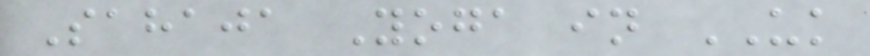Sahaja Yoga in UK
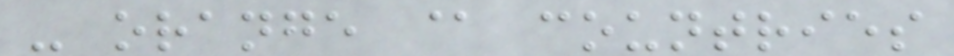- orange @ countries
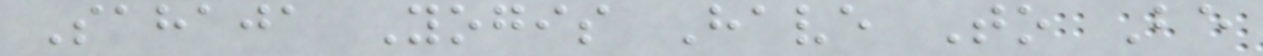Sahaja Yogis Have To Be
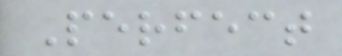Perfect
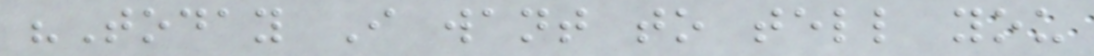"Today I want to tell you
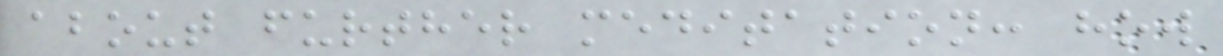about further meditation: how
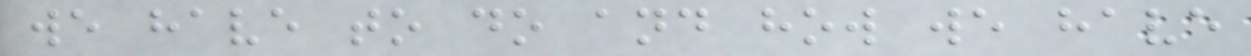we have to do and how we have
